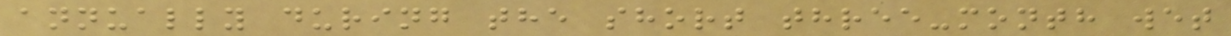annually during the short three-month wet
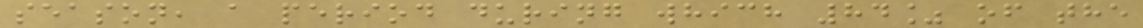season, a period during which 84% of the
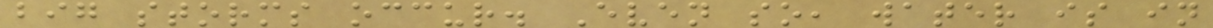big storms occur. Even so, water is in
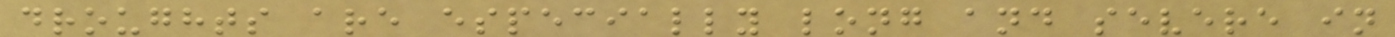droughts are especially long and severe in
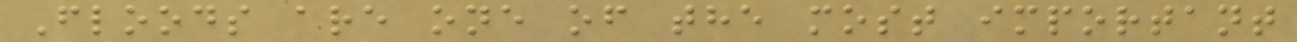Floods are one of the most important
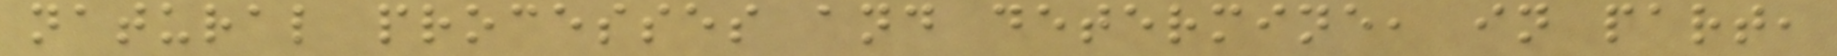natural processes and determine, in part,
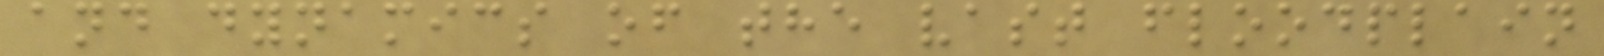and dynamics of the vast floodplain
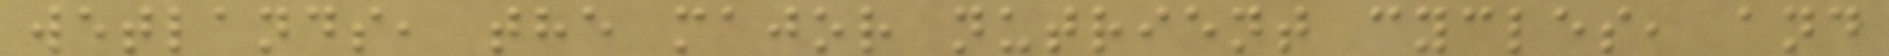wetlands, the major nutrient cycles, and
